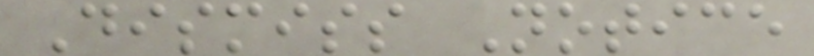Dismiss Notice
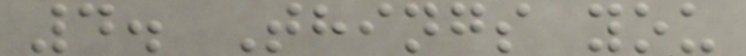4. Things you
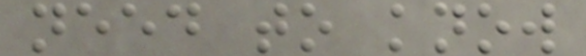need to know
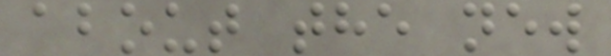about the new
